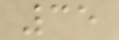35
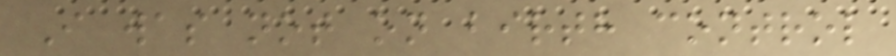I was not on birth control
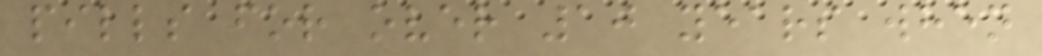pills for over 10 years when
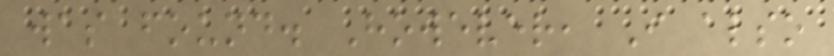was found. However, I also
